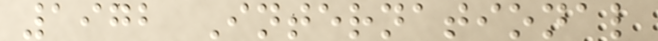1972 International
